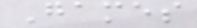Games
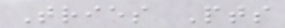Tries Pts
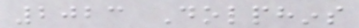2023 Dolphins
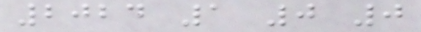2024 1 0 0
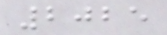2025
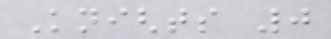Knights 0
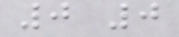0 0
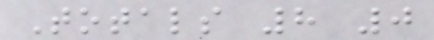Totals 8 0
